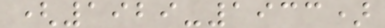(1929-1933)
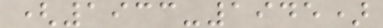(1933-1945)
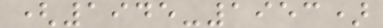(1945-1953)
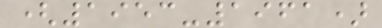(1953-1961)
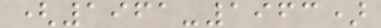(1961-1963)
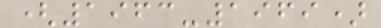(1963-1969)
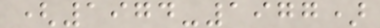(1974-1977)
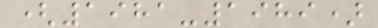(1981-1989)
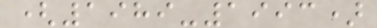(1989-1993)
